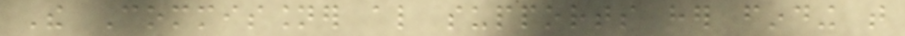The Commissioner also supports her finding that
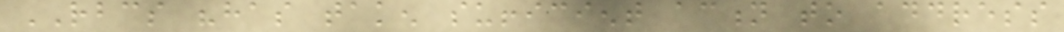RBCS "has taken sufficient action to address
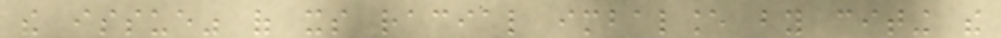the issue" of its racial imbalance by citing the
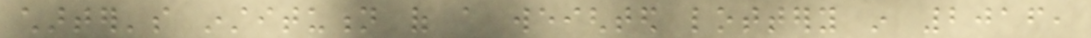charter's institution of a weighted lottery in 2016,
